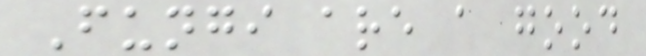Fungi are a good
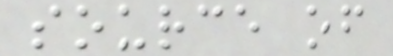source of
